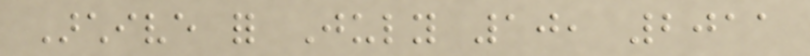Archive for July 10, 2011
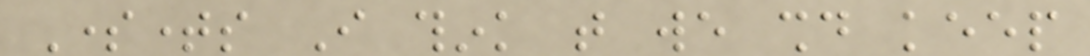Sometimes I think that we should keep
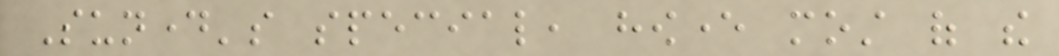Sunday's special, however most of the
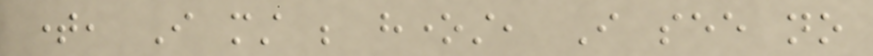time, I must be honest, I see no
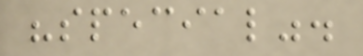"special".
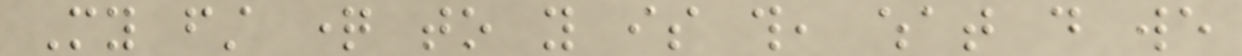My first question to you is this, what do we
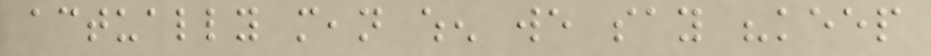actually mean when we say "keep
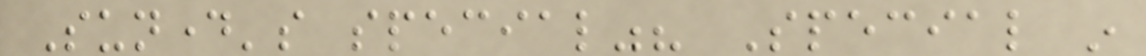Sunday's special"? Special in
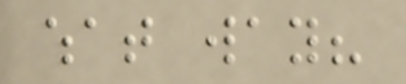what way?
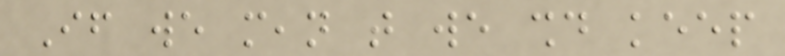If we mean that we should keep
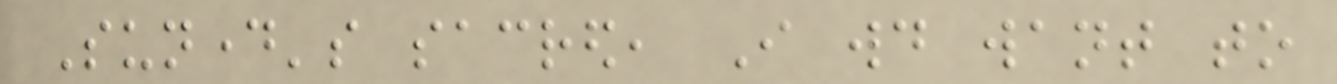Sunday's sacred, I would want to
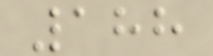188
